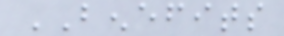BENEFITS
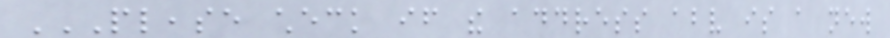PLEASE CHECK IF THE ADDRESS ABOVE IS A NEW
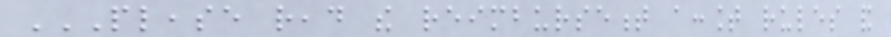PLEASE READ THE REIMBURSEMENT ACCOUNT RULES AND
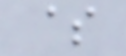$
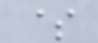$
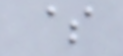$
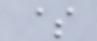$
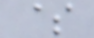$
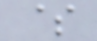$
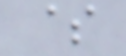$
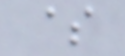$
